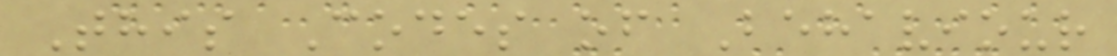This Codes of Behaviour
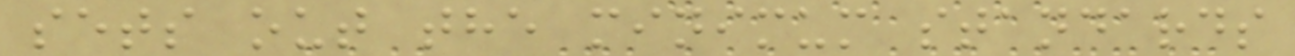sets out the minimum standards
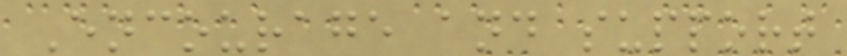Encourage and support
